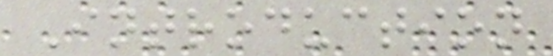Introduction
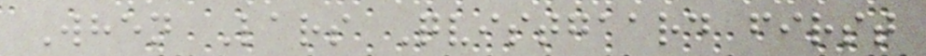When Lars Qvistgaard first
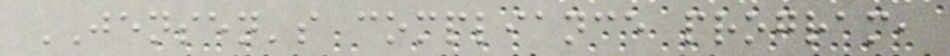JENSEN's compliance program,
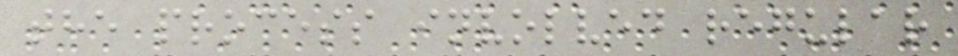the process involved regular
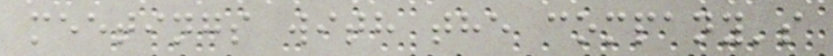meetings with the company's
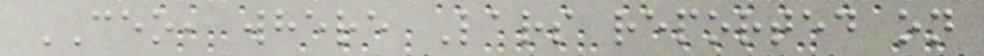CEO, where Lars reported on
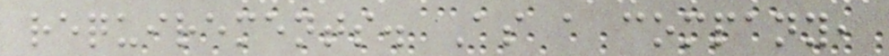requirements. As a company,
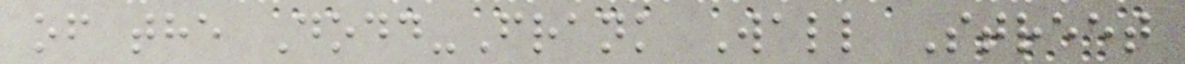of the Dodd-Frank Wall Street
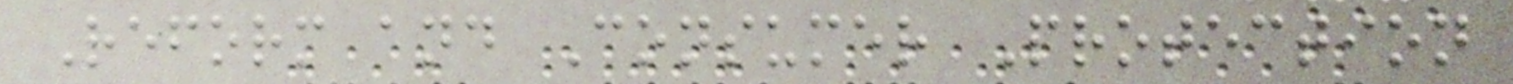Reform and Consumer Protection
